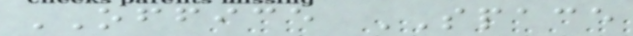OFFICE SPACE
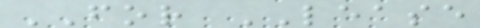FOR LEASE
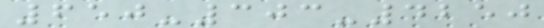650-303-4250
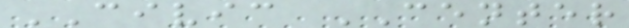CIVIC CENTER
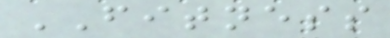FITNESS
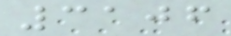3106
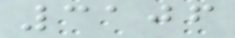3106
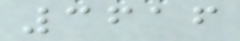3616
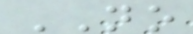NO
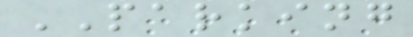PARKING
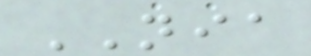NIA
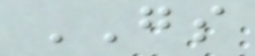GS
